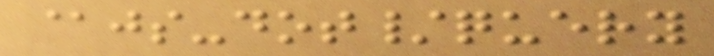@js-dot/query
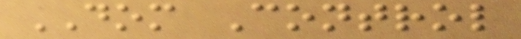DOM Control
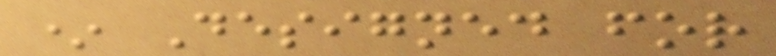* Designed for
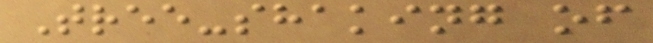Tree-shaking of
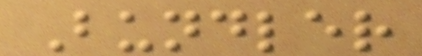Bundler
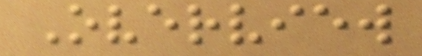Overview
